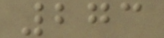273
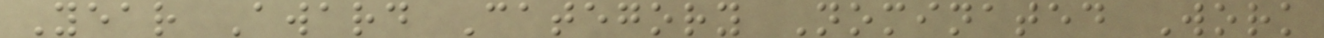Year Award Category Nominated Work
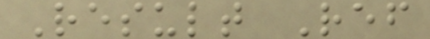Result Ref
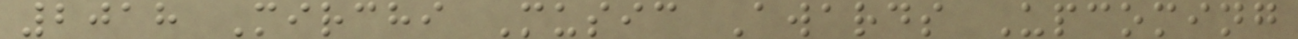2018 Mirchi Music Awards Upcoming
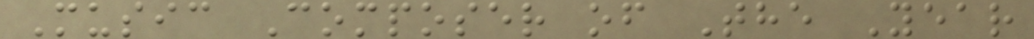Music Composer of The Year
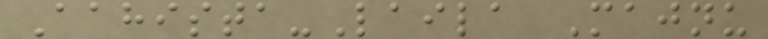Aahista-Laila Majnu
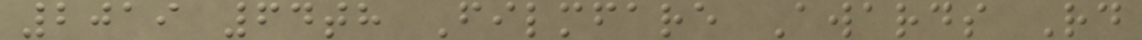2019 64th Filmfare Awards Rd
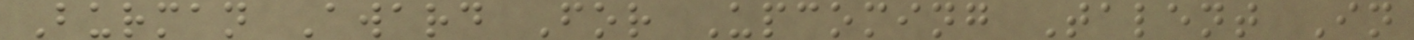Burman Award For Upcoming Talent In
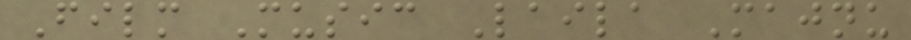Film Music Laila Majnu
